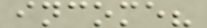income?
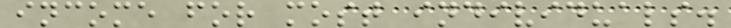income for most individuals.
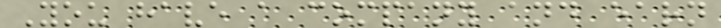You have a company and earn
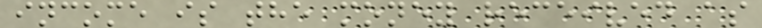income is the money received as
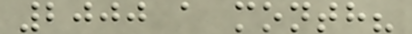2000 a month?
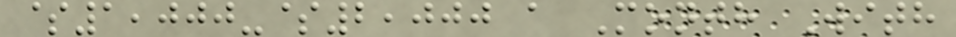$1,000-$2,000 a Month With
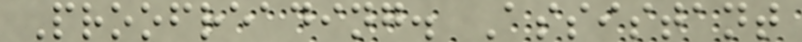Proofreading. Assistant
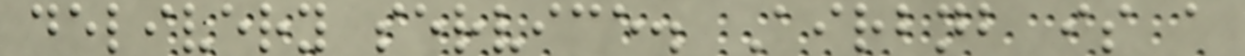delivery service. Airbnb is a
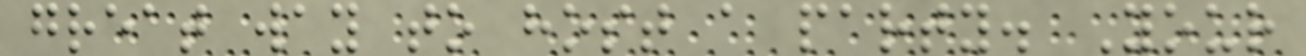great way to host a party. Your
